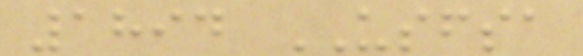1894 USFSA
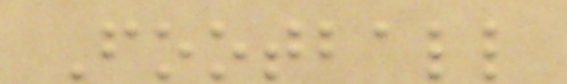Football
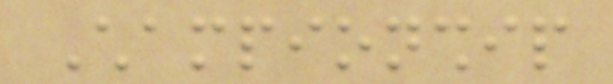Championship
